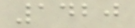1420
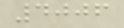4006
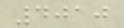4010
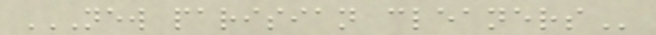NEW PARISIAN CLEANERS
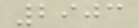2903
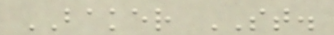BAKER ST.
